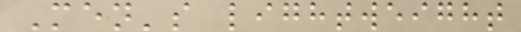Men's lightweight
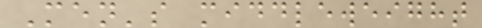Men's middleweight
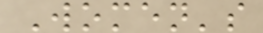Women's
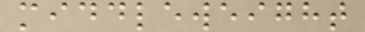middleweight
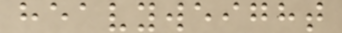heavyweight
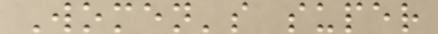Women's super
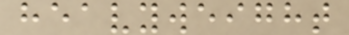heavyweight
